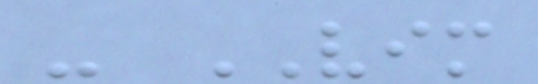- VIM
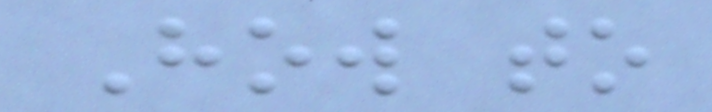How to
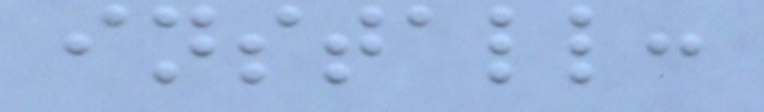install:
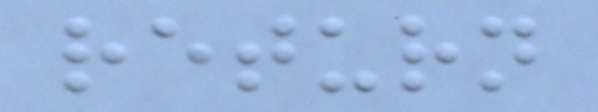return
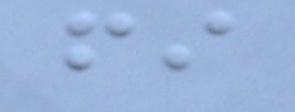fi
